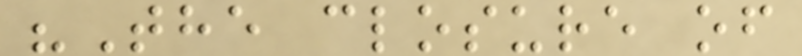"The closure of
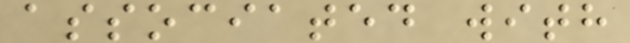associated with
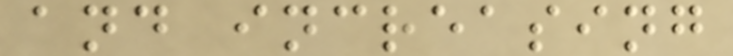and increasing
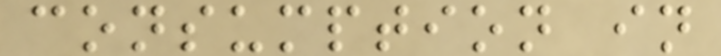consumption in
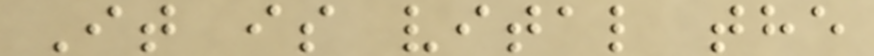It is vital the
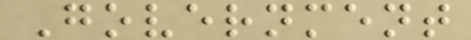Government
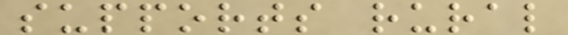supports rural
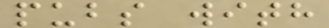pubs with
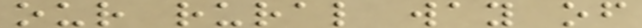our rural way of
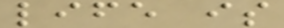life is
